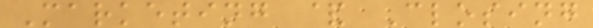Marketing & Closing
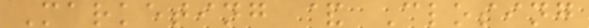Marketing & Closing
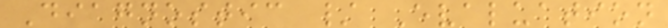Diagnostic / Evaluation
